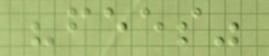"fees"
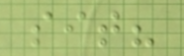sit?
